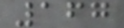167
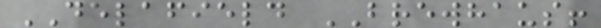DELAFIELD BREWHAUS!
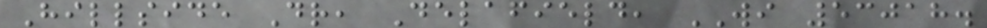Hillside Dr, Delafield, WI 53018.
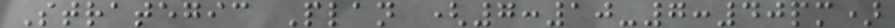Strategic Plan (7:10-7:40pm)
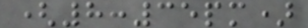(8:35pm)
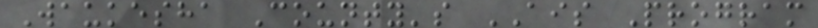Waukesha County's AIS Program
